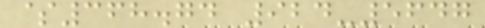$368.74 924-5647
